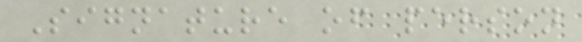Signature of person
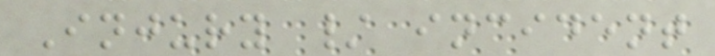Injury / incident
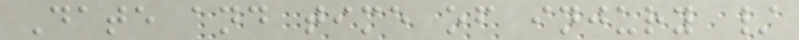Date and time of injury /
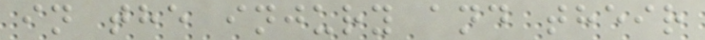in the injury and their
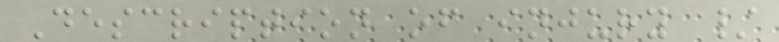Description of injury /
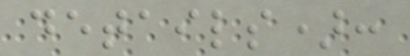details):
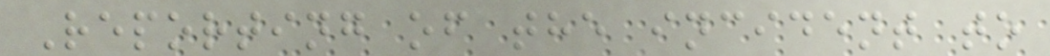Reporting of the incident to
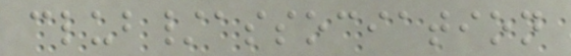club/association
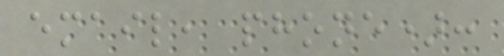email, phone):
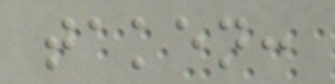taken:
